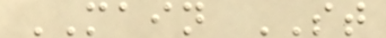MAIN ST
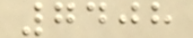7408
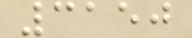3150
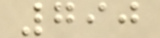790
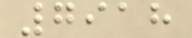7918
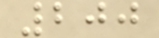200
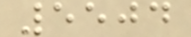5504
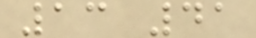13 41
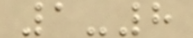1-8
